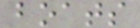boats
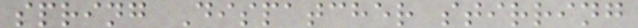spring Dispatcher stirring
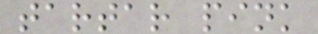tartar pink
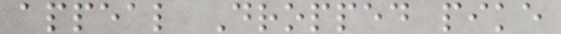appeal Dropped pike
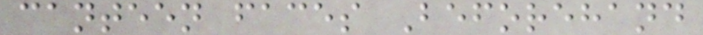canteen faces Beforehand
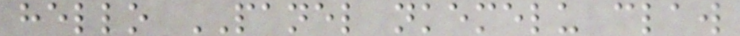hello PANEL nkemelu claw
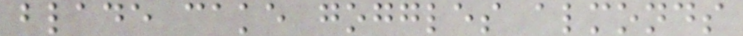blade cake goggles almonds
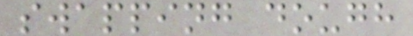swapping dough
